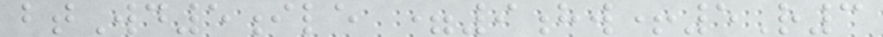btWd5ile =9hw+5R3
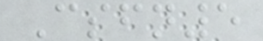Csfn5
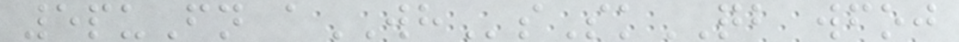5puFn aWHsSkQB wfoj
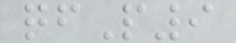qfP9
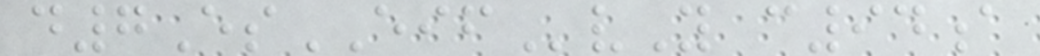d7EsEIFvY c94a
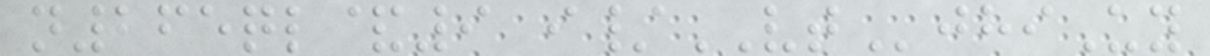n265ql&9 i/VTjhiUy
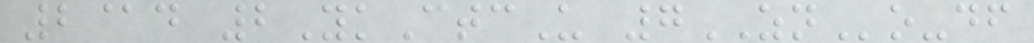2@d 2YkCtcU 7ZNo-df
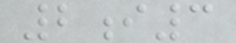2i3
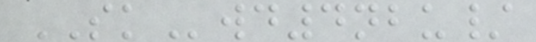SKwd4nbu/
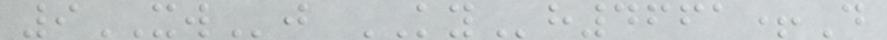9XWj KYh4661+D
